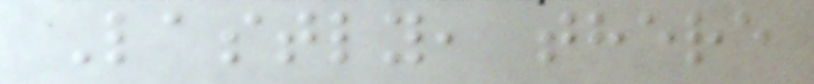Lastly, there
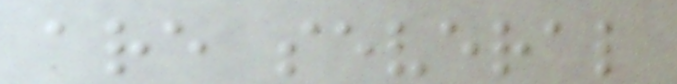are several
